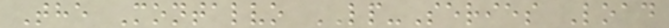The Montalvo LP-Series Load
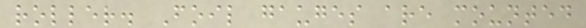roller. Foil gauges are mounted
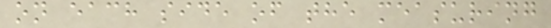on each side of the measuring
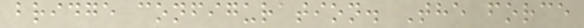bridge configuration. The force
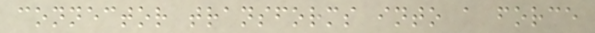connector transforms into a force
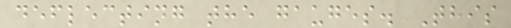deflecting the gauges. This
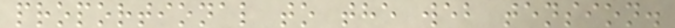proportional to the web tension.
